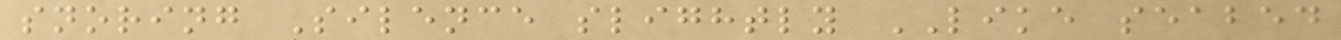snoring Silence slightly LIKE seabed
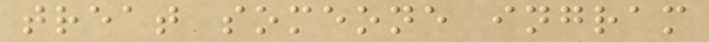treat someone ingram
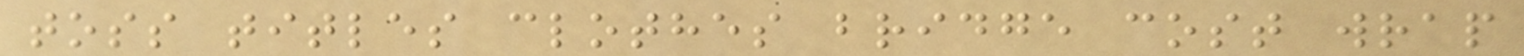toss titles clothes bridge cost wrap
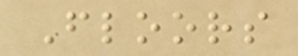Floors
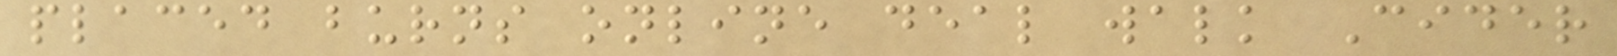placed burns online deal walk Cider
